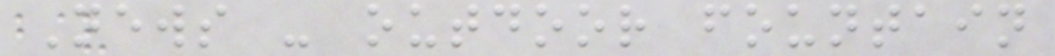News - outdoor fountain
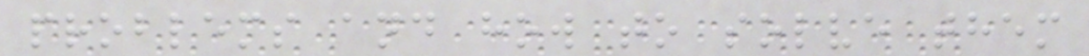problems and how to solve them
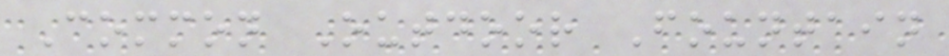Common Outdoor Fountain
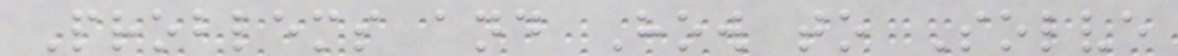Problems and How to Solve
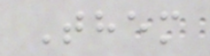Them
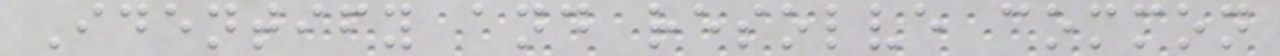Identify and resolve common
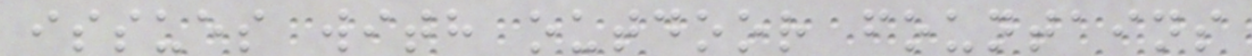issues with outdoor fountains
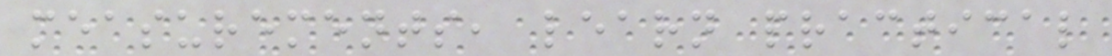measurements, learn practical
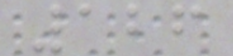126
